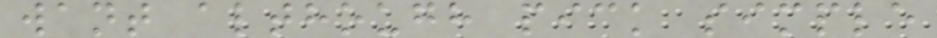want although pick simple
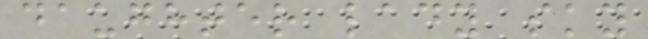daughter lady sky
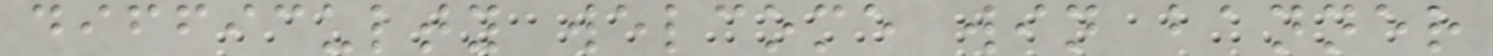difficulty welcome win banner
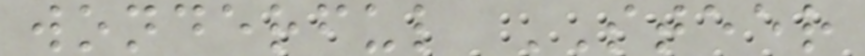wonderful STEER
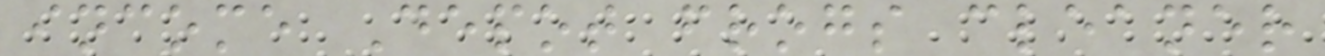income Depot frogs cleaner
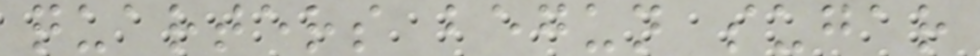quarters begun sugar
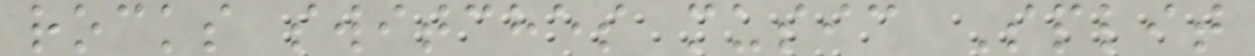rocks switches music Split
